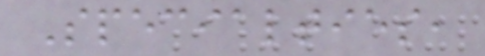Specialties,
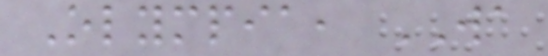Olympia, WA
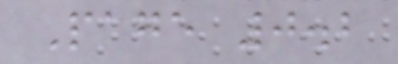Page 0.2
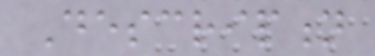Description
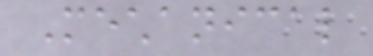Mechanical
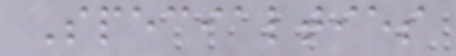Specialties
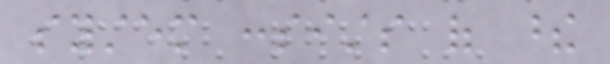system consists of these
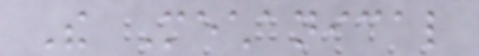The Mechanical
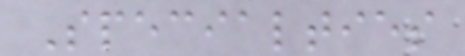Specialties
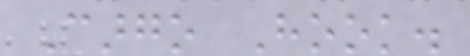Cargo Hook.
